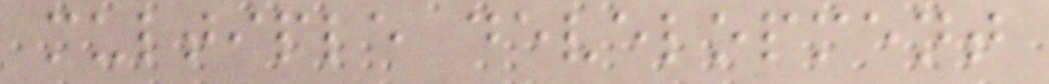multiple development
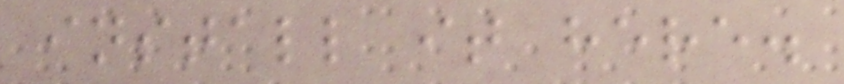install it here.
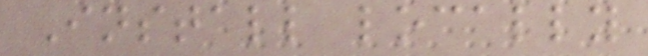Install locally
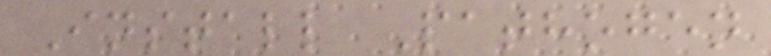Install Pathogen
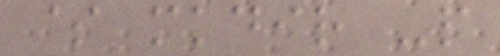$ mkdir -p
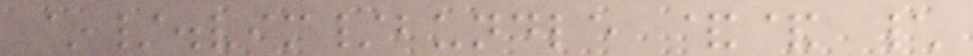~/.vim/bundle && \
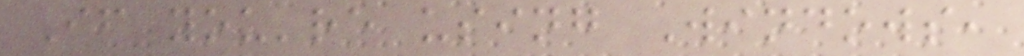If you're using Windows,
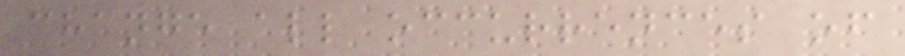change all occurrences of
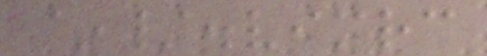~/.vimrc
